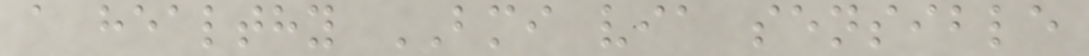a healthy BMI via sensible
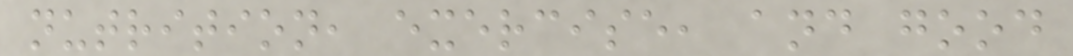nutrition, exercise, and good
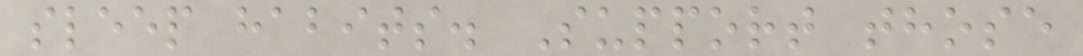sleep habits. Support those
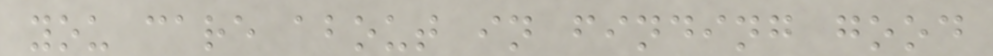you care about in finding good
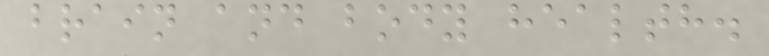brain and body health.
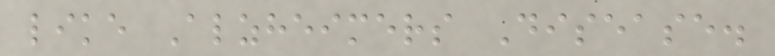like Alzheimers Disease.
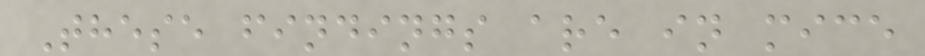These findings are in mice
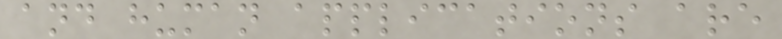and human applications are
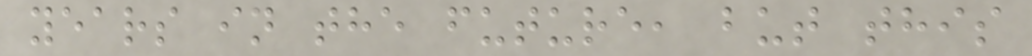years in the future, but this
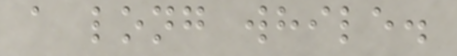a long while.
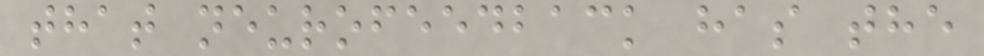that neurofeedback has the
